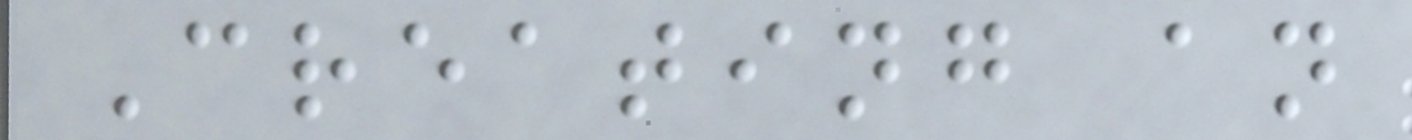Creating an
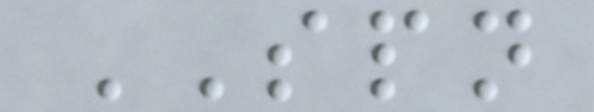SPN
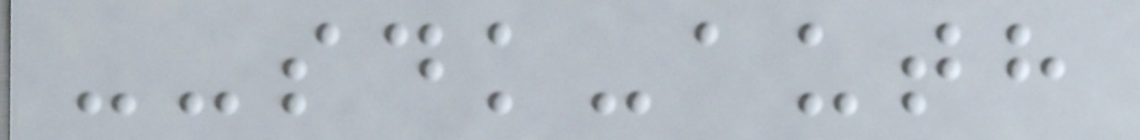--sdk-auth
